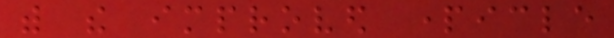with the improved particle
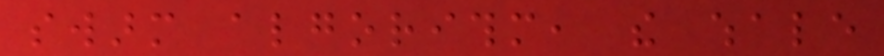swarm algorithm, the whale
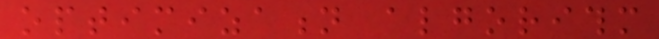optimization algorithm
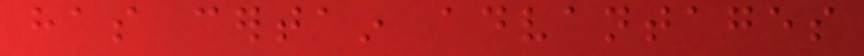has certain advantages
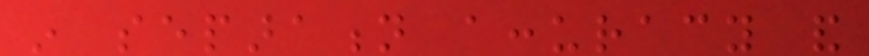in separation accuracy and
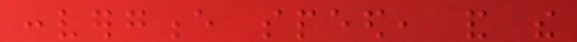convergence speed, and the
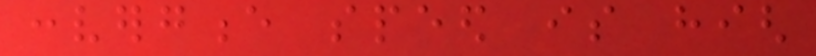convergence speed is high
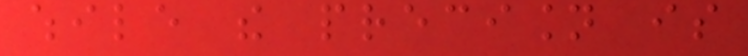while the precision is
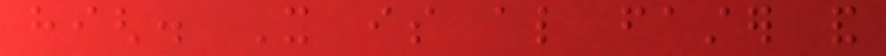high. It is also faster and
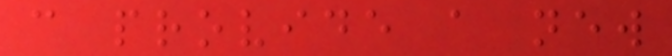can provide a new
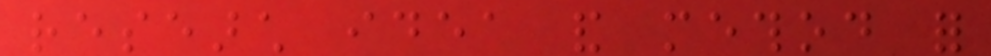research idea and method for
